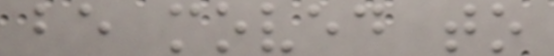be moved to
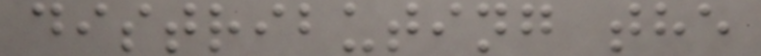distributing the
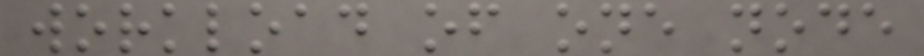workload of one node
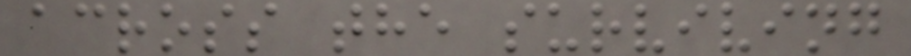across the surviving
